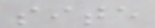site
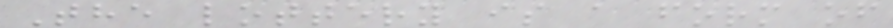The lottery is a form of
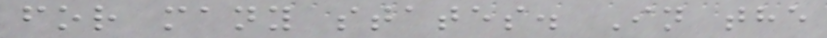for many states. In the
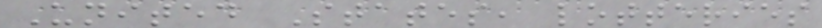United States, lotteries
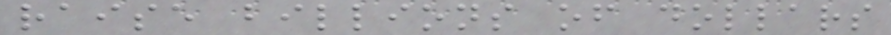raise billions of dollars
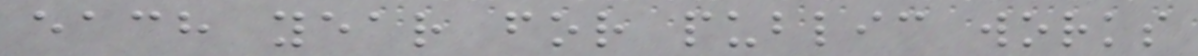each year for public works
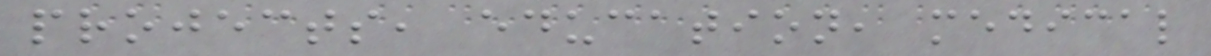projects, education, medical
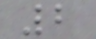2
